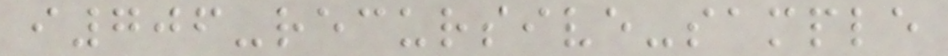i706-recursive-sample
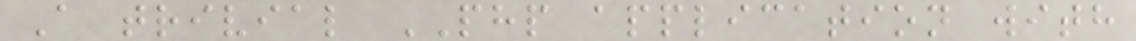A trivial PHP application with
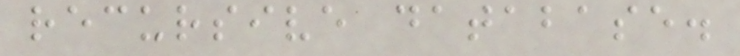recursive database.
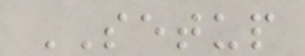SETUP
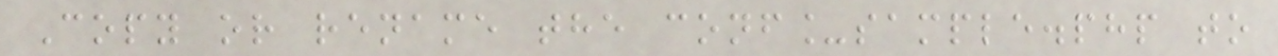Copy or rename the conf_sample.php to
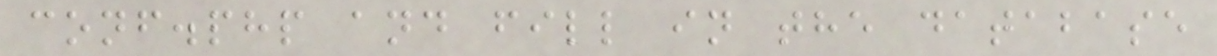conf.php and fill in the database
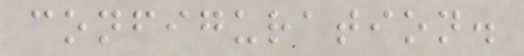configuration.
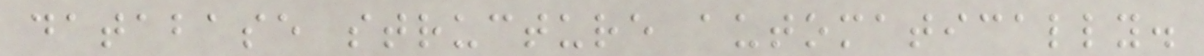database structure automatically.
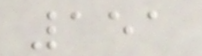151
